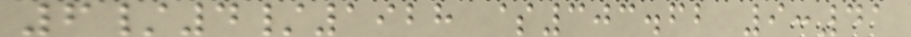6/4/1928 $303.62 9:41
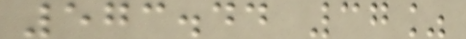573.44 37%
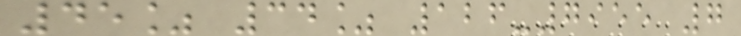45% 34% 126-7955 7
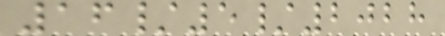16/5/2028
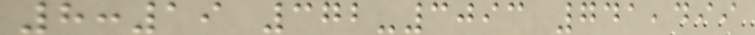8:19 372-3093 741,499
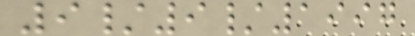9/9/1997
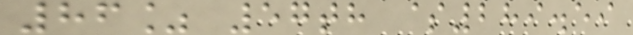86% 57th $289.59
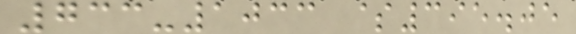733-1033 $395.05
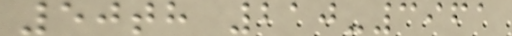50th 210-3961
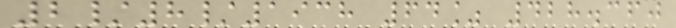2/8/1938 64% 428.360
